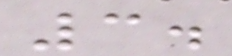3.
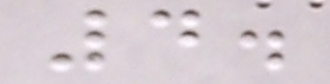4.
